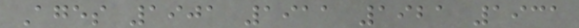Ages 1901 1911 1921 1931
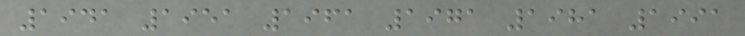1941 1951 1961 1971 1981 1991
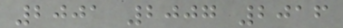2001 2007 2016
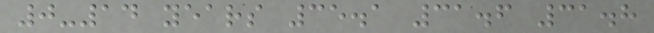0-14 years 35.1 31.6 31.8
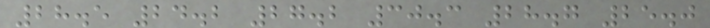28.5 24.2 27.2 30.3 28.7 25.0
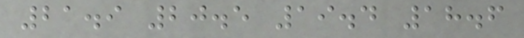21.9 20.5 19.4 18.6
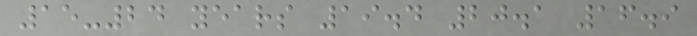15-24 years 19.4 20.1 16.9
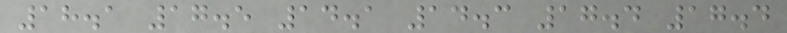18.1 17.5 14.1 14.3 17.4 17.4
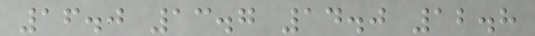16.0 13.7 14.0 12.8
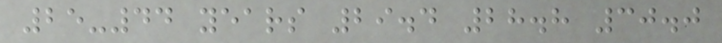25-44 years 29.4 28.8 30.0
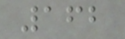162
